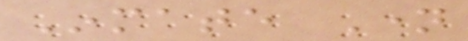Inmate Name
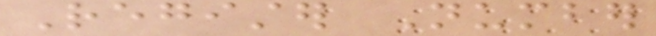Register Number
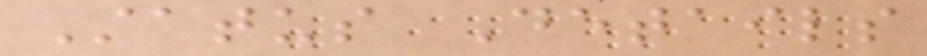Status Details
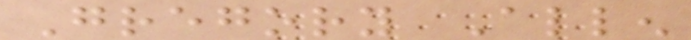Gregory Allen
